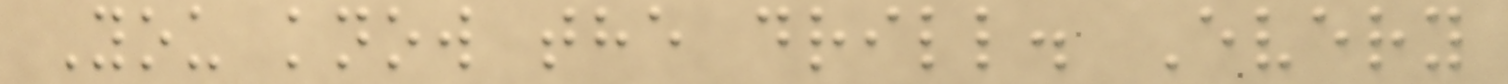You know the drill. Every
